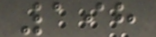198
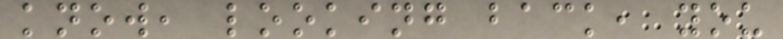know, looking back, you
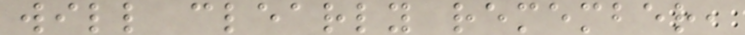will clearly remember,
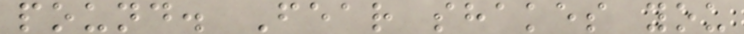pound. Fear shakes you
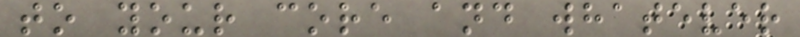to your core and whatever
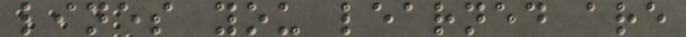lines you learned are
